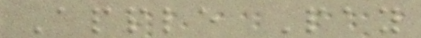Apple Pay
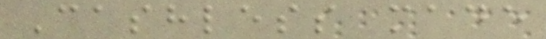Cashless made
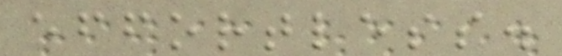effortless.
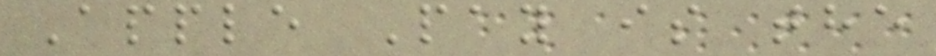Apple Pay is the
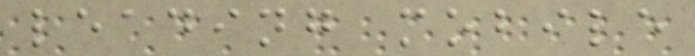leading mobile
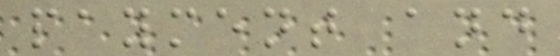payment and
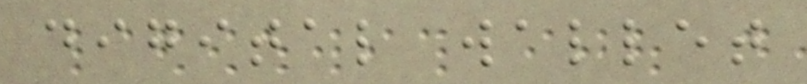digital wallet
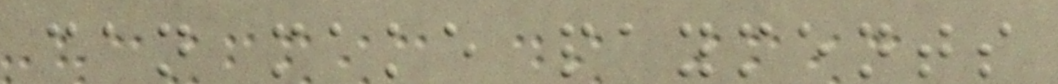can make payments
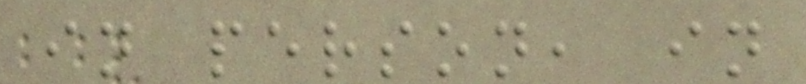in person, in
